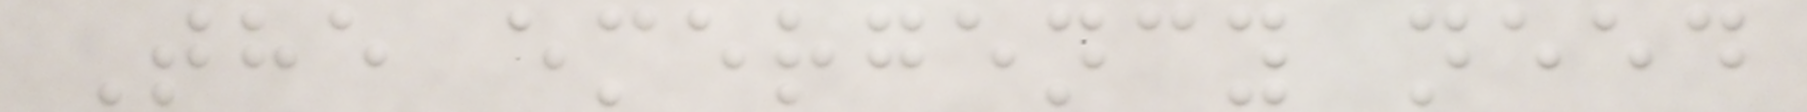The emergency need
